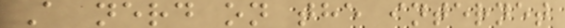A nerd on the internet
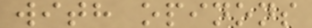with opinons
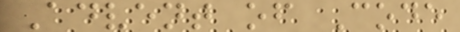Advent of Code
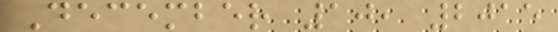December 10, 2015
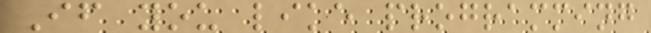If you like programming
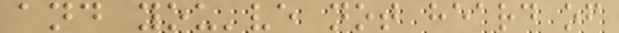and you've not heard of
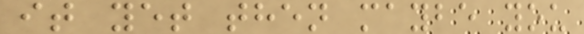it yet then maybe you
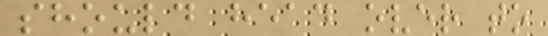should head over to
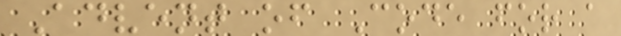Advent of Code for a
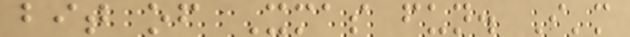bit of Xmas fun. I'm
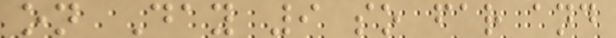on Day 9 so far and
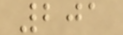201
